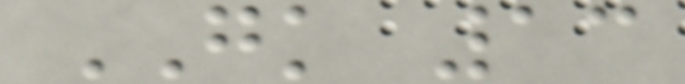GK 13
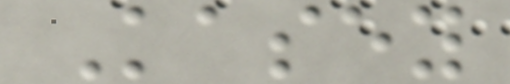Kasey
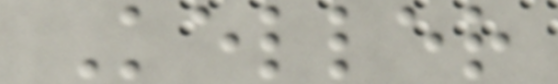Keller
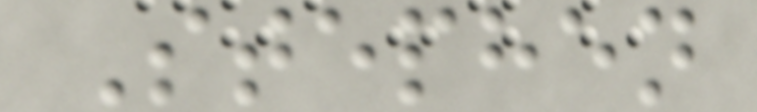Stephen
